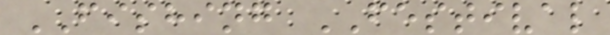FISHING FESTIVAL
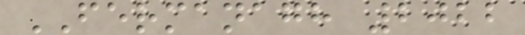FERMANAGH 2022
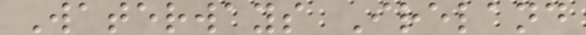Waterways Ireland
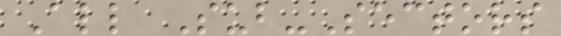All Sub-Sectors
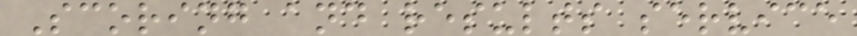Scoring and results service
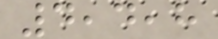4,4,8
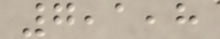7,1,8
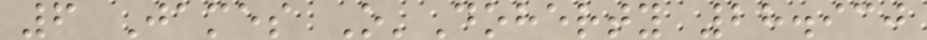6 James O'Doherty 28.930
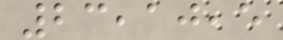23,10,5
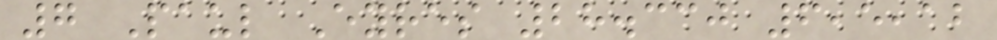7 Paul Eyres 28.330 6,5,12
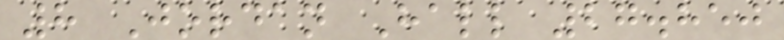8 Jordan Hall 27.850
